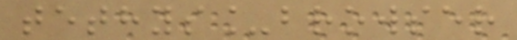tethys_browser
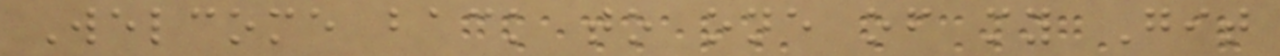Welcome back to one of my Git
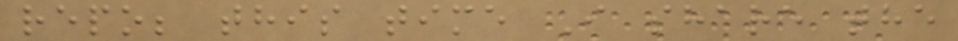repo; this time I share the
